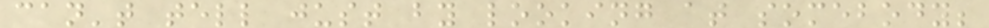can't tell just by looking at somebody;
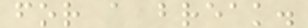for a break.
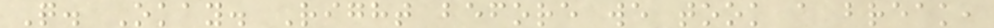Q. Okay. Right before we took a break,
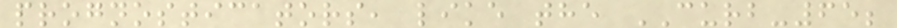prognosticators, like the CURB-65;
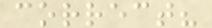correct?
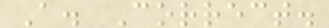A. Correct.
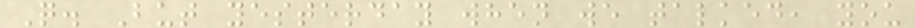Q. But yesterday when we talked, you
